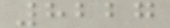8227
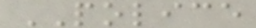POLICE
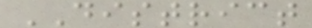DISTRICT
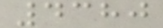4380
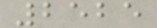2525
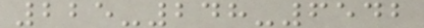225-248-6542
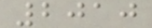2010
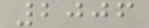2006
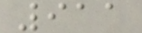911
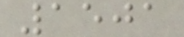1501
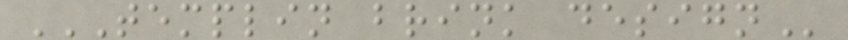TEMPLIN BRINK DESIGN
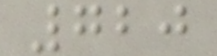720
